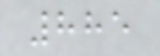885
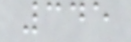345
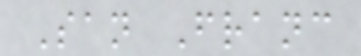San Franc
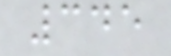345
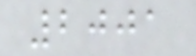2001
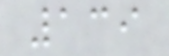139
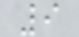9
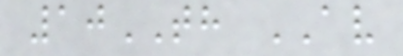10TH AV
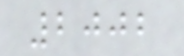2002
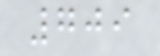709
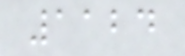1124
